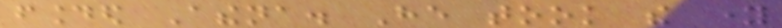founded Athena. He took the young
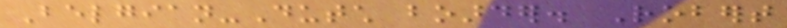Belgian-Dutch boarder. Robert
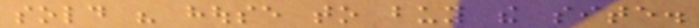sold his house to buy the site.
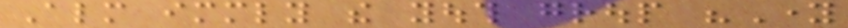Almost immediately the youth group "Young
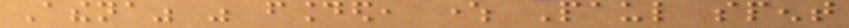Athena" was founded, where Paul spent
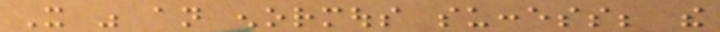It was an enormous success; the
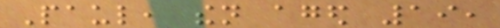Paul, then aged 19,
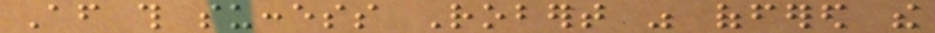After this success Robert was offered the
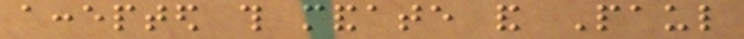accepted this mandate and Paul
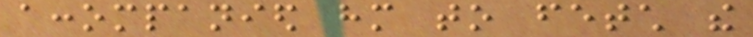accompanied him to fetch the
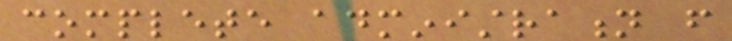complete administration from
